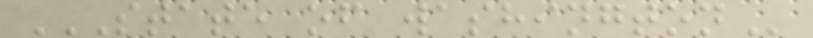STATE OF WASHINGTON
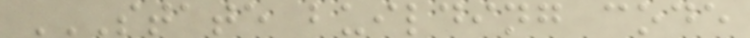STATE BUILDING CODE
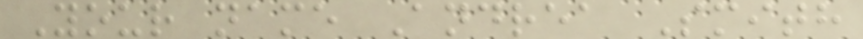Your name Andrea Smith
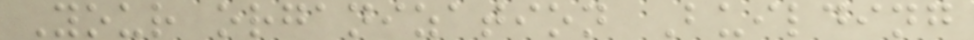Your organization Building
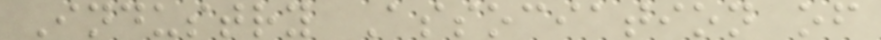Industry Association of
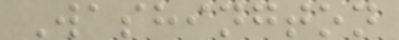Washington
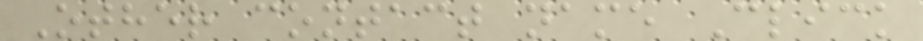Other contact name Click
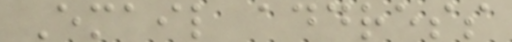Email address
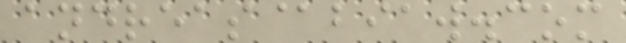andreas@biaw.com
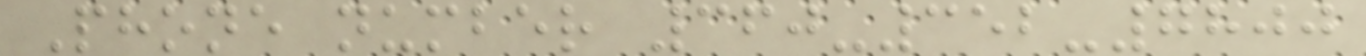Phone number 360-352-7800
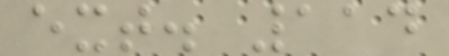ext. 114
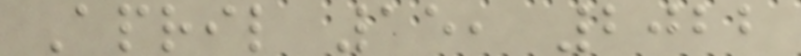April 15, 2022
